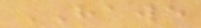HAWE
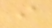i
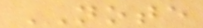NOTE
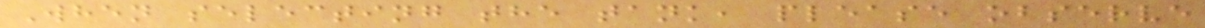When selecting the tank, please observe
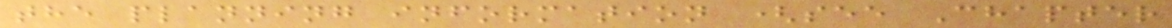the planning information (see Chapter
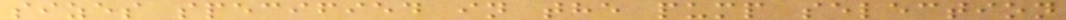sizes specified in the pump selection
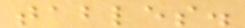tables.
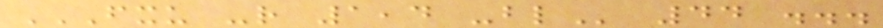FXU -R 1,4 -BL 44 ...
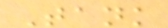Tank
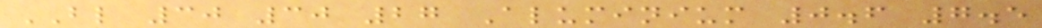BL 30 30 27 Aluminium 0.6 7.5
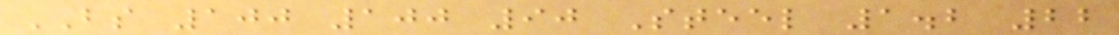BS 100 100 90 Steel 1.2 22
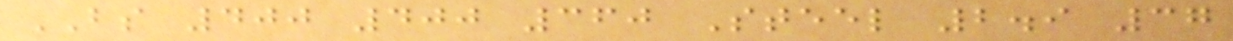BS 400 400 360 Steel 2.9 37
